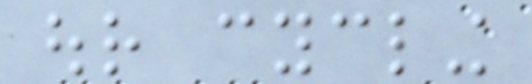our cycling
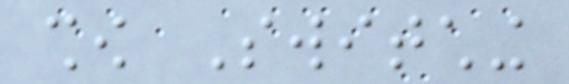show Switching
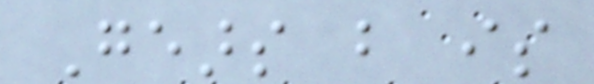Gears but is
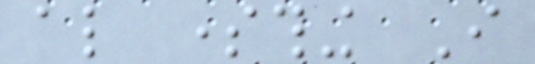also something I
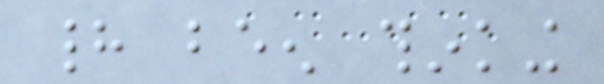had been thinking
